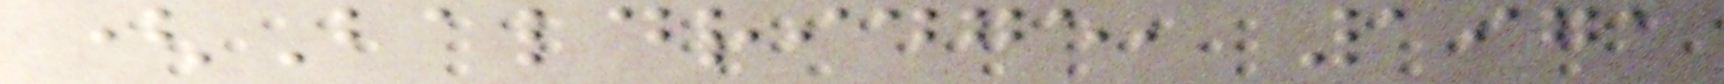(Baldridge, 1971
